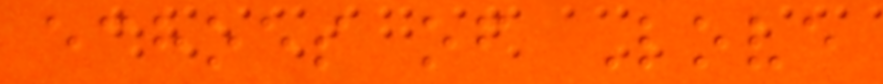echoes of Love
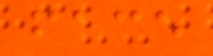face
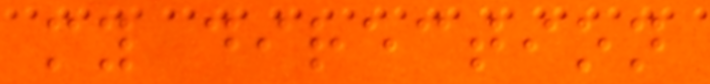my direction
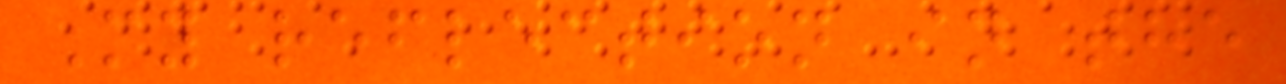My reflection in the
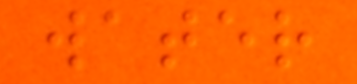water
